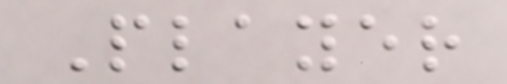Player
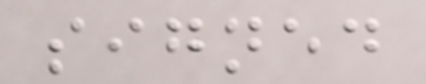signed
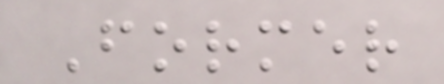Former
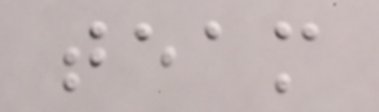team
